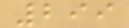299
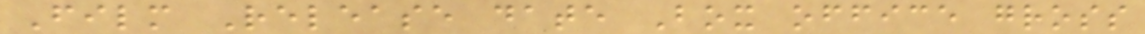Film Release date Box office gross
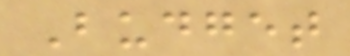Budget
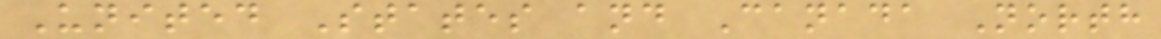United States and Canada North
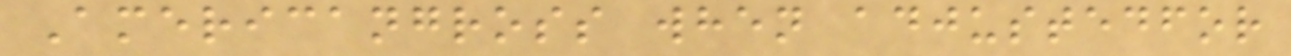Americangross when adjustedfor
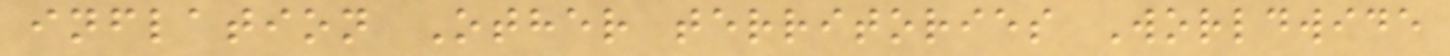inflation Other territories Worldwide
